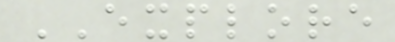EXPLORE
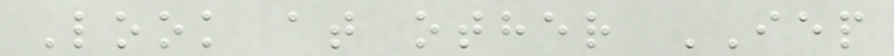Look at other IEP
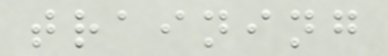training
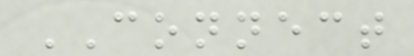CONNECT
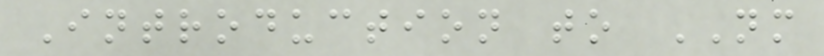Introduction to NM
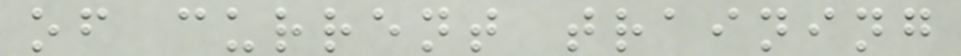of current training
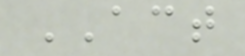ACT
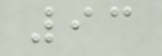93
